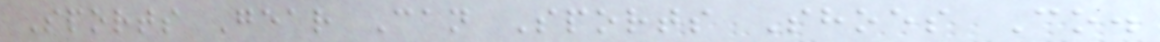Sports Gear Can Sports Shoes Co.
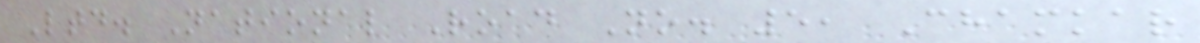Ltd. National Road No. 5, Chamkar
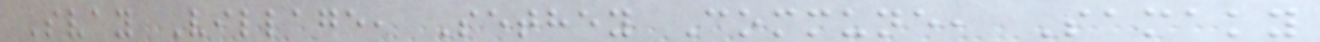Svay Village, Sethey Commune, Samaky
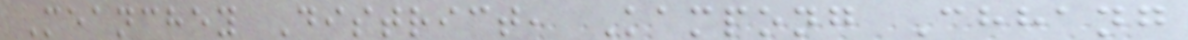Meanchey District, Kampong Chhang
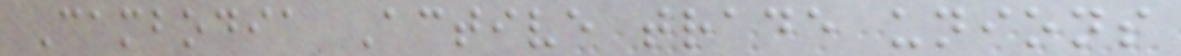Cambodia Active trade unions
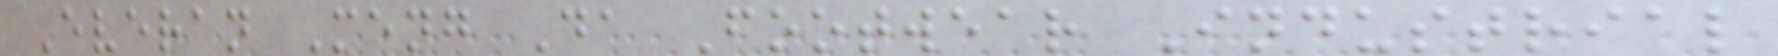Everan Meng Da Footwear Industrial
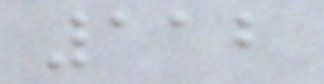112
